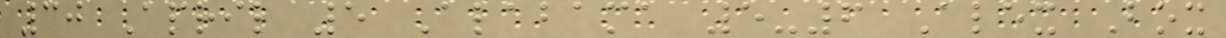30 April 5 Alabama 5-6 Alex Box
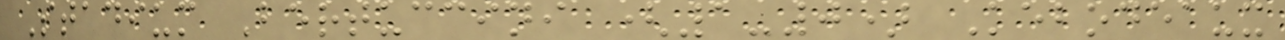Stadium Bertuccini (1-0) Kebodeaux
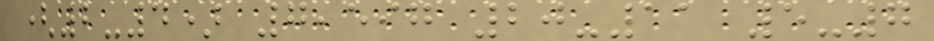(2-4) 7,597 20-11 5-7
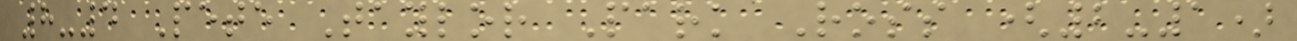8-4 Pete Taylor Park Ross (2-1)
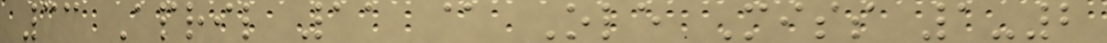33 April 11 @ Ole Miss 1-2
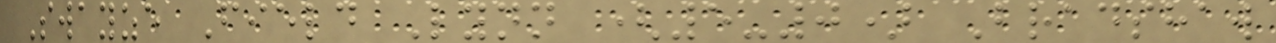Swayze Field Lynn (5-0) Bradshaw
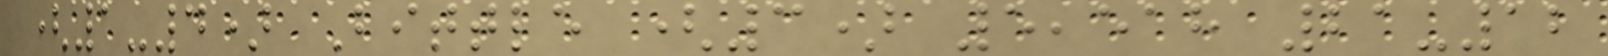(1-4) Bittle (3) 5,518 21-12
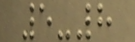5-8
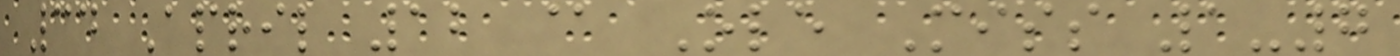34 April 12 @ Ole Miss 1-7
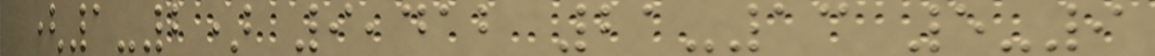(1-2) 9,412 21-13 5-9
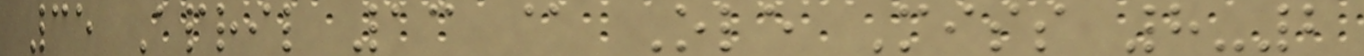35 April 13 @ Ole Miss 8-2
